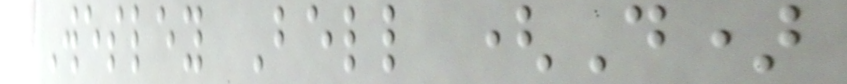Wesley Bell (D)
